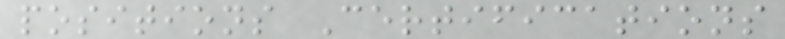positions Certifications
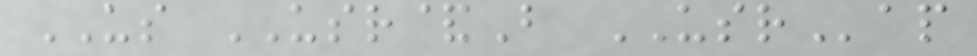US USR&B USRap
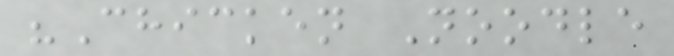"Chicken Noodle
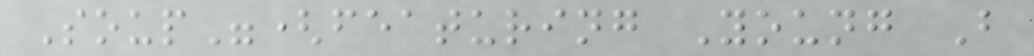Soup"(featuring Young B
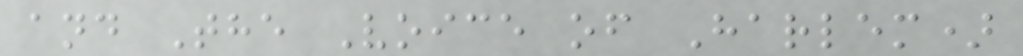and The Voice of Harlem)
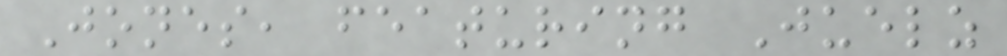Jones, featuring Juelz
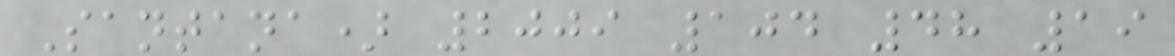Santana) 2009 104 48 19
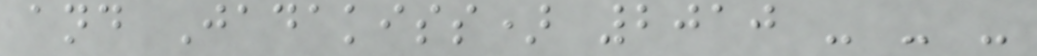and Jadakiss) 2010 - - -
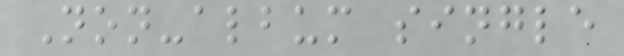Non-album single
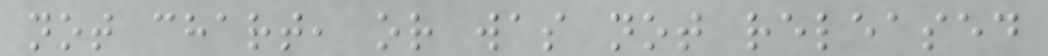not chart, or was not released
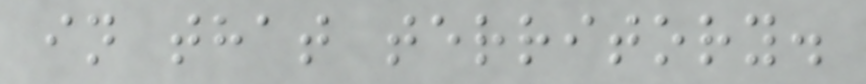in that territory.
